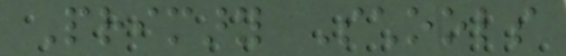Primary Schools
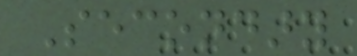Secondary
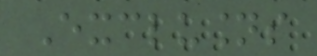Exclusions
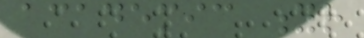academic yr
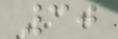30
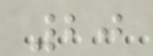20
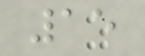15
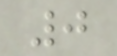0
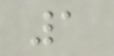1
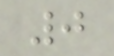0
